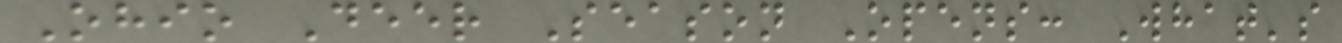Ohio Deer Season Opens: What's
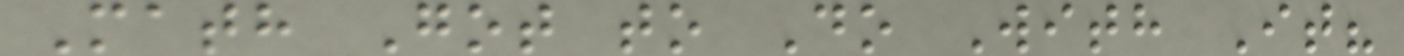Math Got to Do With It?
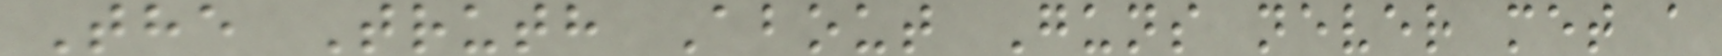The Truth About Guns never met a
